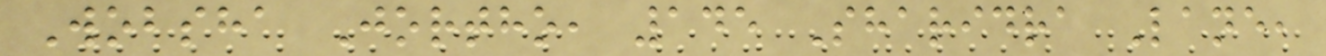Wobsha Jortho, 145 Sharidra Lane,
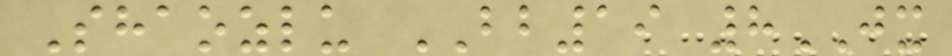Shaozlu BB19 8JX
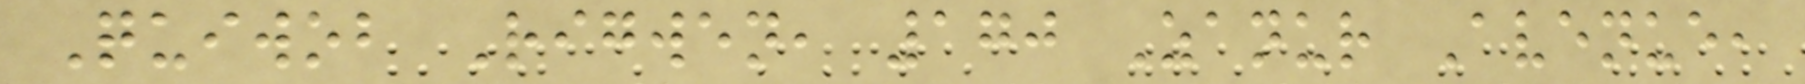Quiwob Rigwen, 170 Zanur Avenue,
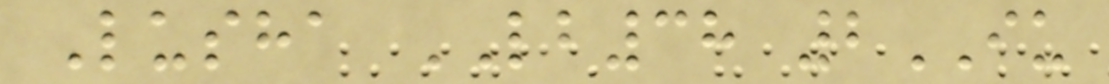Lusha LB38 2IU
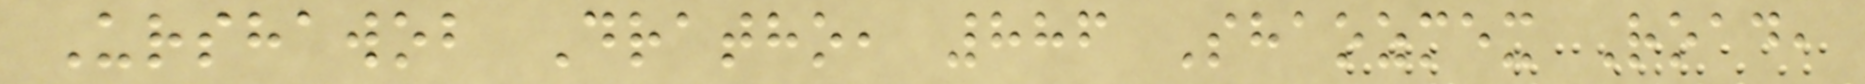Urshawob Dratho, 886 Shaozmex Road,
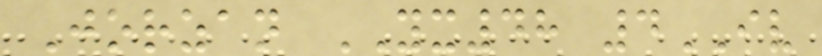Jorzan YX48 4IV
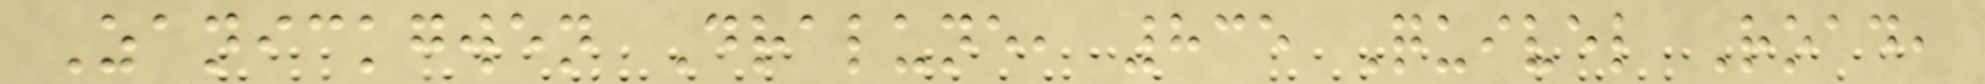Zanickgwen Dralune, 835 Quivel Road,
